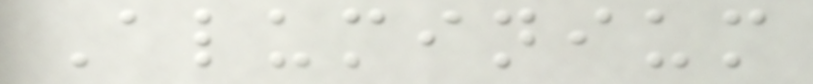Aluminium
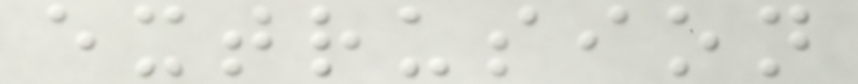extrusion
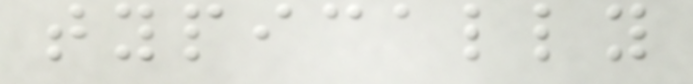typically
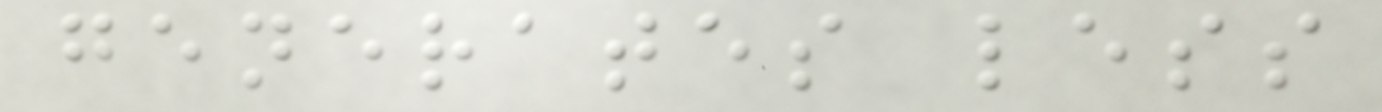generates less
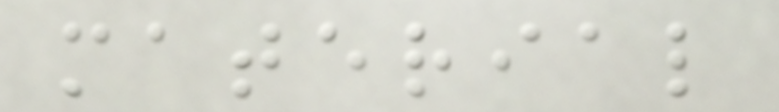material
